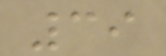39
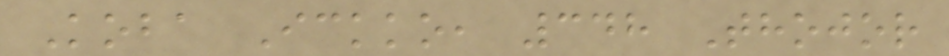Koba Ickko, 348 Thojor
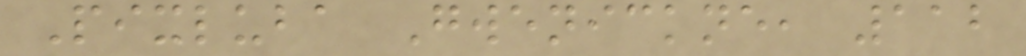Pixluba Gwenickne, 112
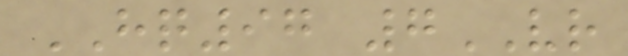HQ97 7VR
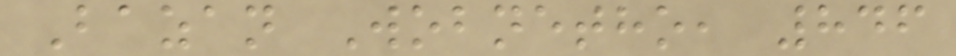Bazan Wobnetho, 846
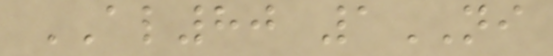AL80 1NI
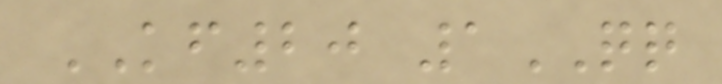KF20 1QQ
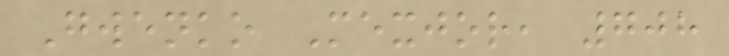Gwenko Mexjor, 708
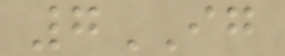7IG
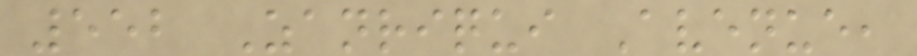552 Zanriqui Avenue,
